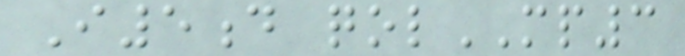I5d qolMP3
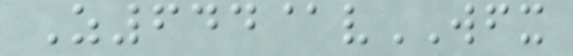Z644@vWFX
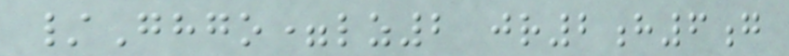/Ghgo=lz2 jr2h6g
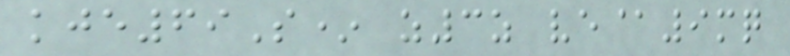kje69S* z3z ve@9mq
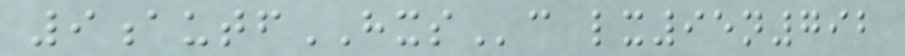9autfHXSc lx95n792
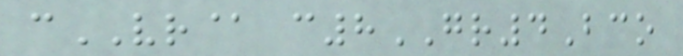cVR@ c8GR4Bco
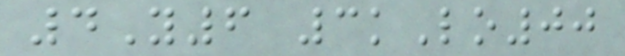4Y6 3kLo00
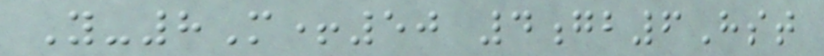Y-8M+50 4gb6Hst
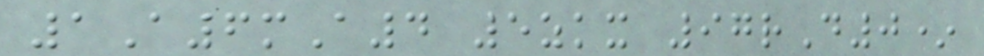1A6mA4 5zkx 97rD0*
